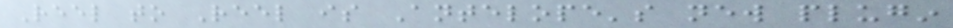Reel to Reel is Antelope's new plugin
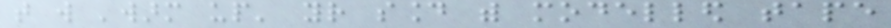that will 'warm up' your sound with modelled tape
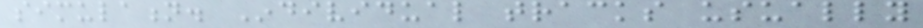simulation. Individual tracks usually
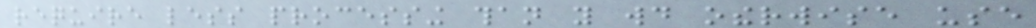require less processing than you would otherwise use
